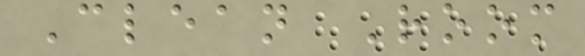Clean Room
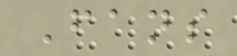Fans
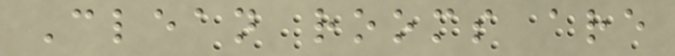Clean rooms are
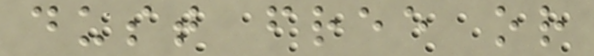dust free or
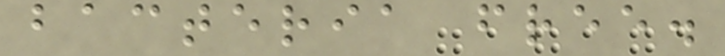bacteria free.
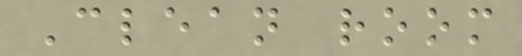Clean room
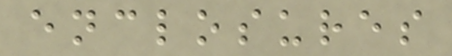enclosures
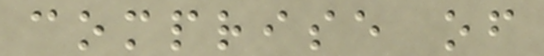comprise of
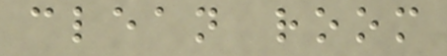clean room
